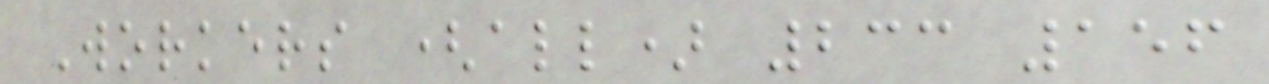Workers (all) 233 156
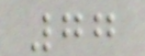77
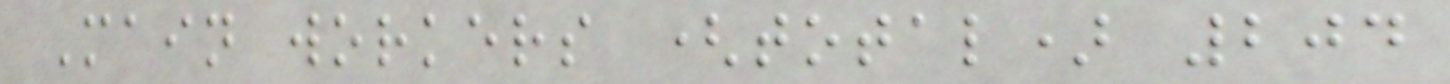Main workers (total) 204
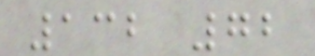132 72
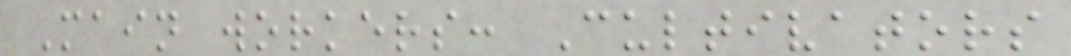Main workers: Cultivators
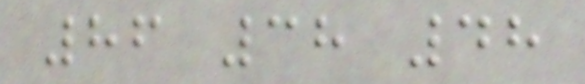86 38 48
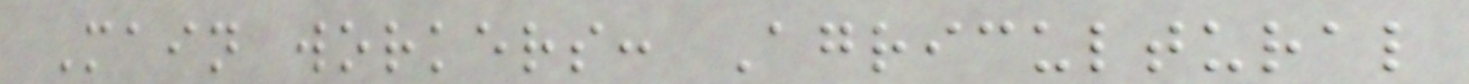Main workers: Agricultural
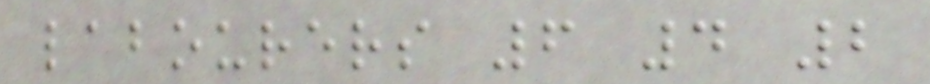labourers 6 4 2
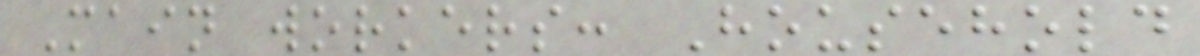Main workers: Household
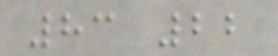83 22
